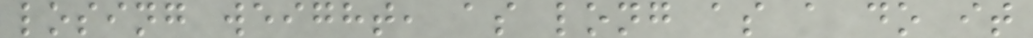losing weight, as long as a do it
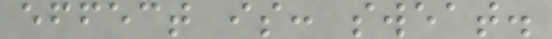effect is: sweat.
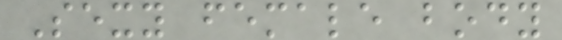Sexy female body
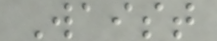Waist
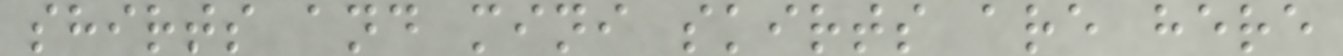shirts and mini skirts are here
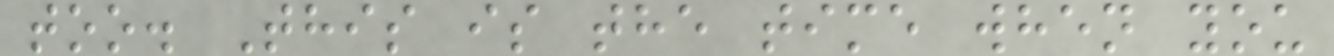too. This is the time when you
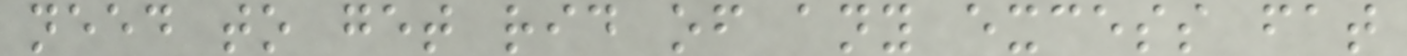need to get rid of any excess fat
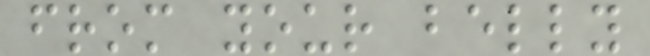from your belly
